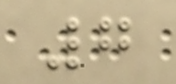7
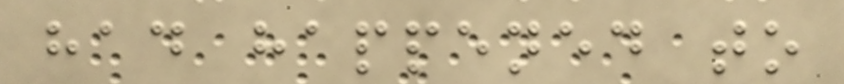had happened to
